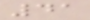41
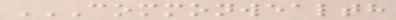COMMONWEALTH
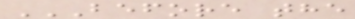BEFORE THE
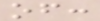of:
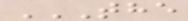THE
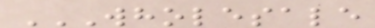WHOLESALE
